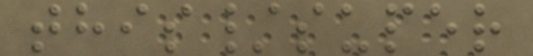this/super
